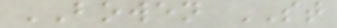BOWEN ST
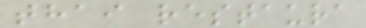thai restaura
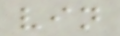vin
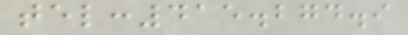tel:415.274.9
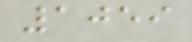1059
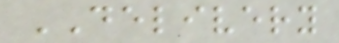DELIVERY
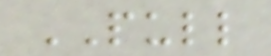PULL
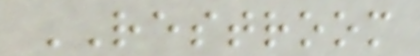RESTROOM
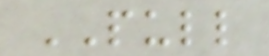PULL
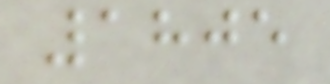1805
